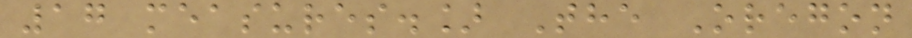17 measures.] The Oregon
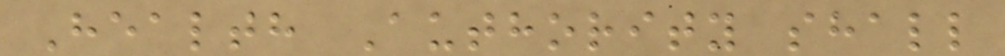Health Authority shall
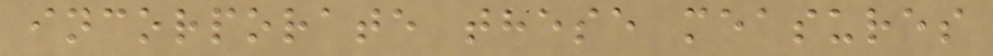incorporate these measures
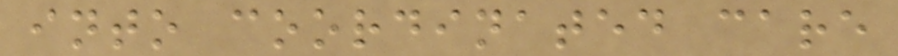into coordinated care
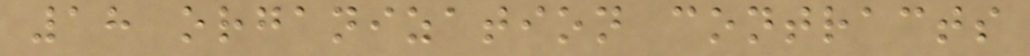18 organization contracts
